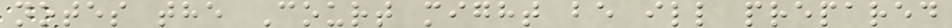notes the Court might be ill prepared
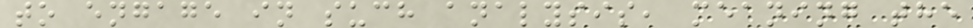to engage in such analysis, meaning the
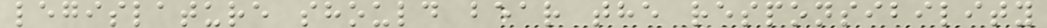legislature should bear the responsibility
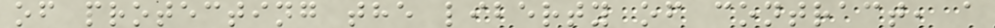of protecting the liberty of contract, a
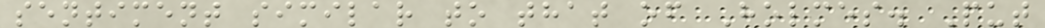sentiment similar to that of Holmes. Put
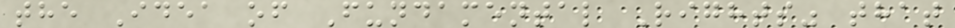the Idea of Fundamental Rights" that
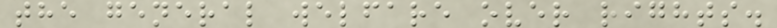the general welfare over rights.
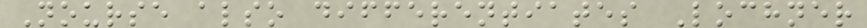Nourse also differentiates Lochner
